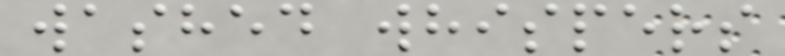washed whispers
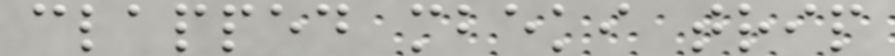clapped mbeki trip
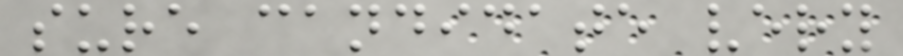sure candidate very
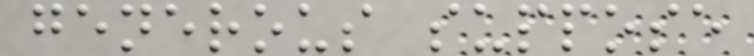generous suppose
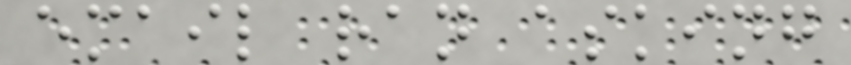email ran asking
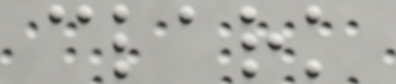clark
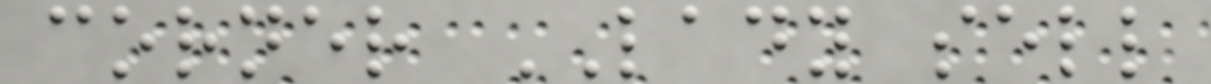corner LADY sell
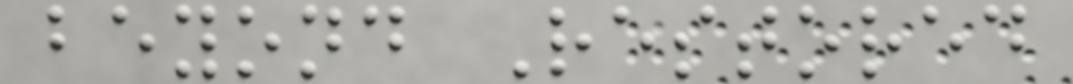beyond Restored
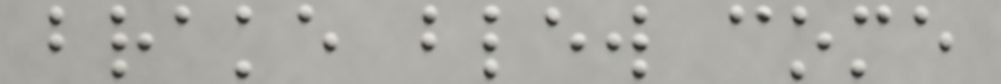brake blew come
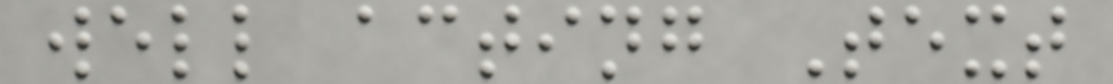well acting Text
